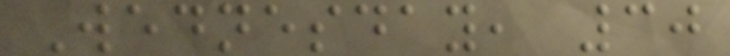Wednesday, 30
